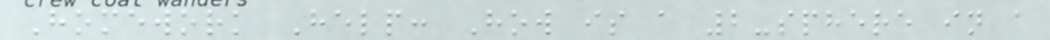Homework Help: How is a 2-sphere in a
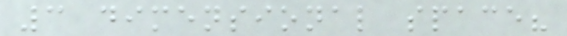3 dimensional space?
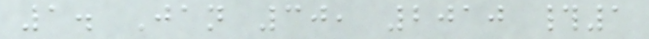1. Jan 30, 2010 #1
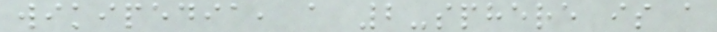wikipedia, a 2-sphere is a
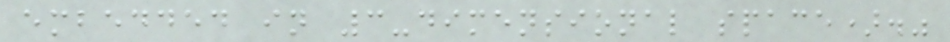embedded in 3-dimensional space)."
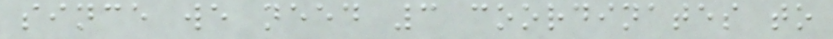since we need 3 coordinates to
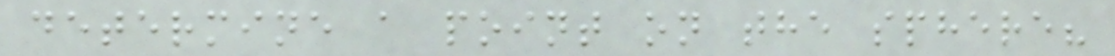determine a point on the sphere?
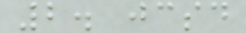2. jcsd
